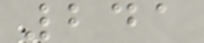241
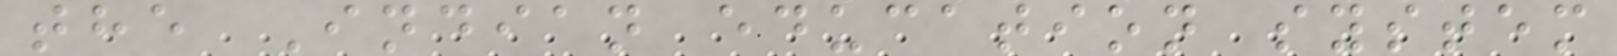the Indian education system
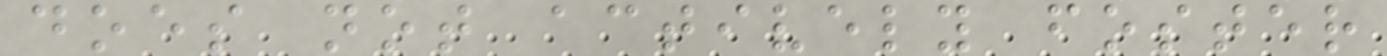does not actively foster
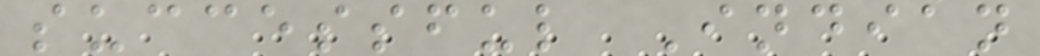successful Indian
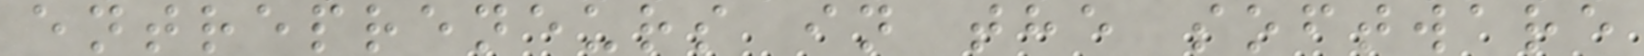entrepreneurs in the software
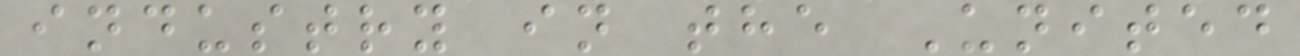industry in the United
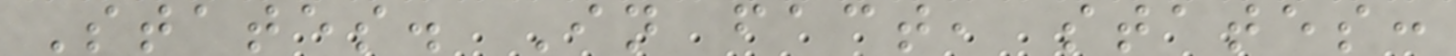States. In fact, states:
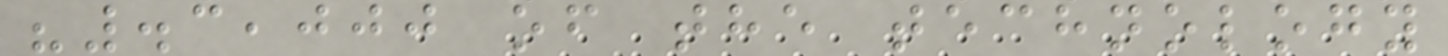".3,000 of the technology
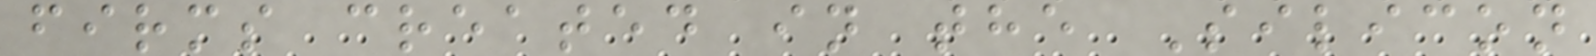firms created in the Silicon
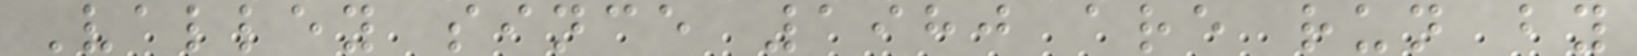Valley since 1980 are run by
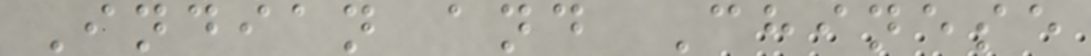Indian and Chinese
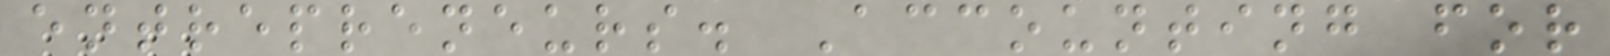entrepreneurs. Accounting for
